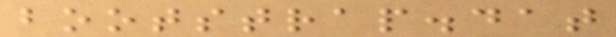bootstrap.dat
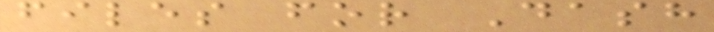files for Dash
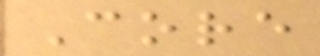Core
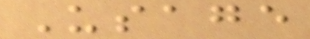Usage
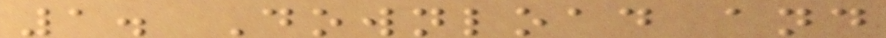1. Download and
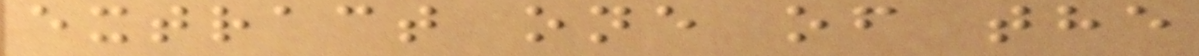extract one of the
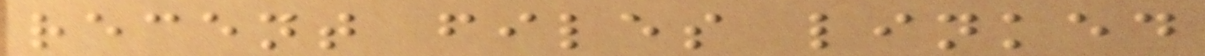recent files linked
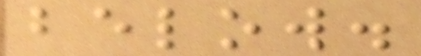below.
